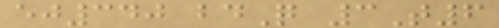ej340 bdQ 3T6
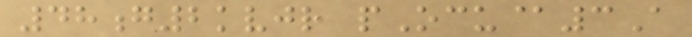48g2kvjr pOcu@3A
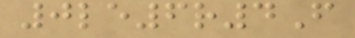0le6r4F
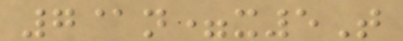7@n=x5T
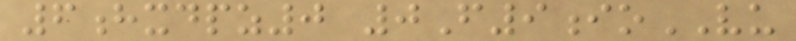6hxdpz0 0F9ioVU
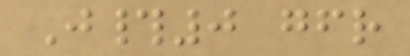J#0 gfr
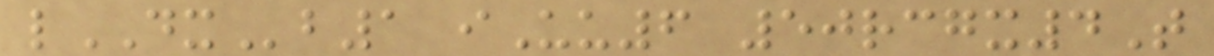lDXb1 iUu6 50rcgx4T
